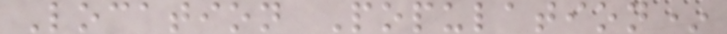Location Population*
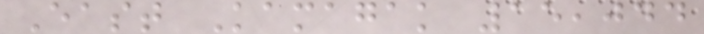East Kamagak 15,044
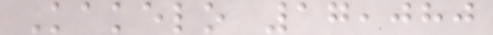Kakelo 17,080
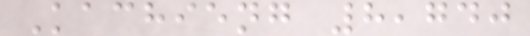Kachieng 8,740
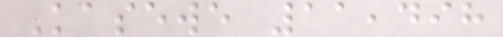Kasewe 11,498
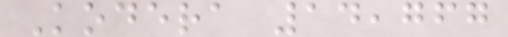Kodera 14,767
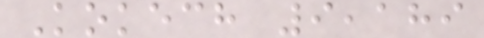Kokech 9,189
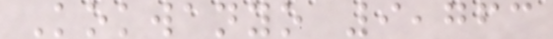Kokwanyo 9,763
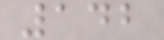142
